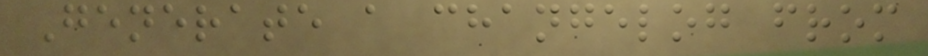Generate a changelog from
